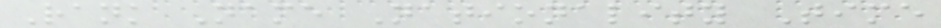Rank Name Nationality Time
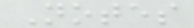Notes
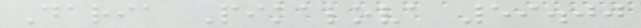Daria Pikalova 59.00
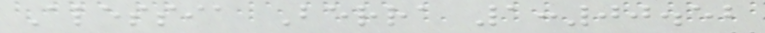Alessia Berra 1:00.52
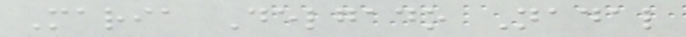Maria Delgado Nadal
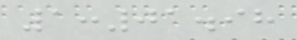1:01.98
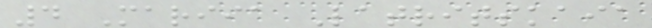4 Mariia Latritskaia
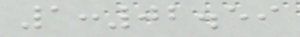1:02.59
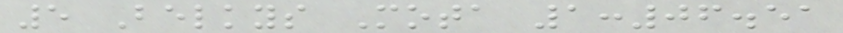5 Belkys Mota 1:06.51
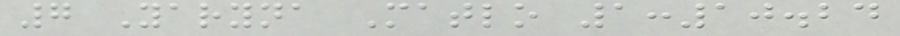7 Yaryna Matlo 1:10.24
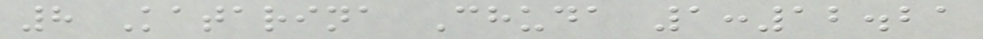8 Katarina Chuda 1:12.21
